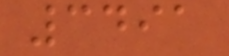3491
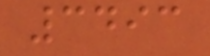3493
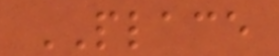PLACE
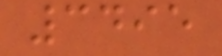3495
